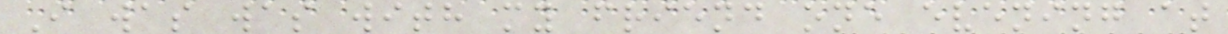I was was with my friend one evening at
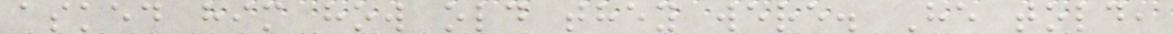asked him how old they were. He told,
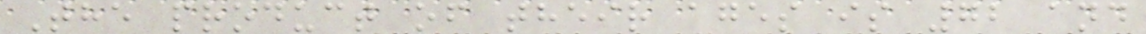The product of their ages is 72 and
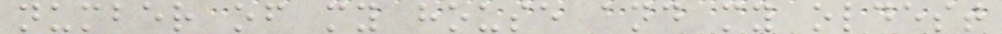number of my house and my oldest
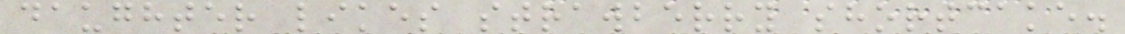daughter likes strawberry shortcake.
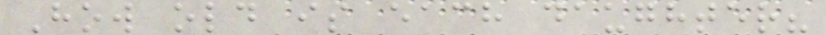How old is each daughter?
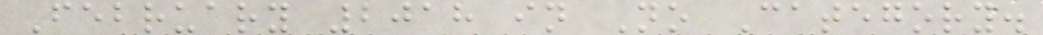February 2018 in No Category.
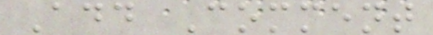Add Comment
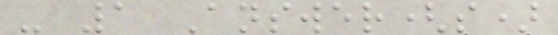- 1 Answer(s)
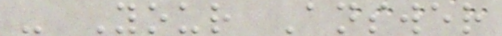- Your Answer
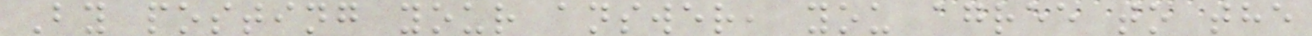By posting your answer, you agree to the
